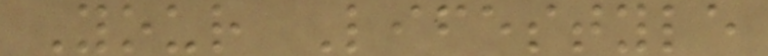Your Lifestyle
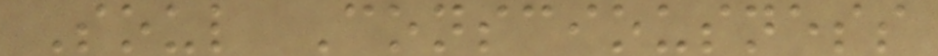Soul Consciousness
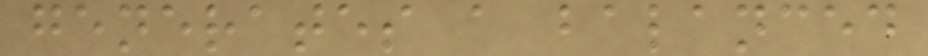generates a balanced
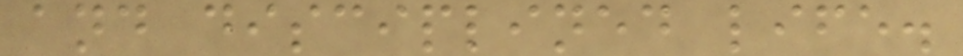and disciplined life.
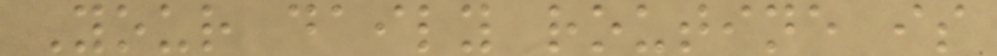Your daily routine is
